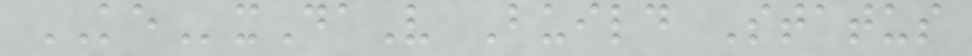KExDaV Build Status
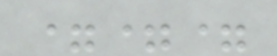===
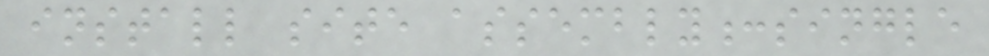install site assembly:single
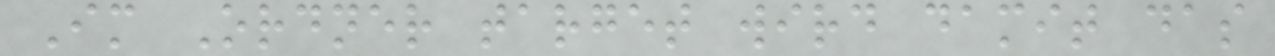Im Ordner target wird damit das
